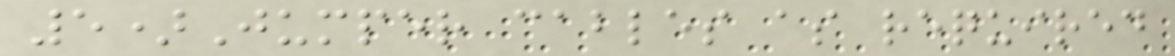5)Jumper cables as required
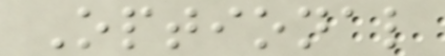Optional
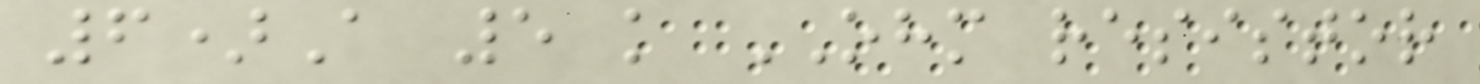6)A 5 k OHM resistor
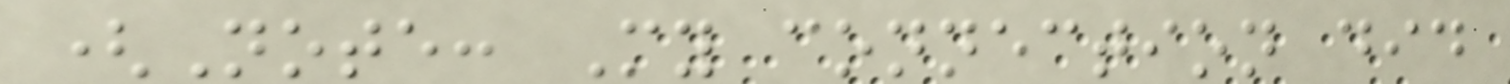(Note: My connection did
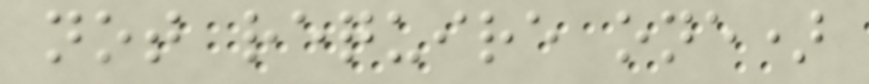not require one)
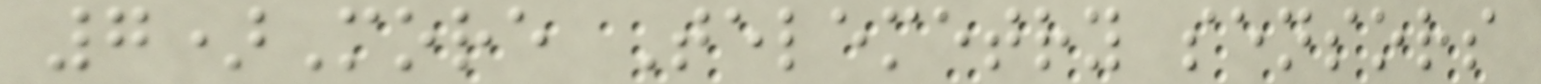7)More Telemetry sensors
